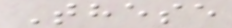These
